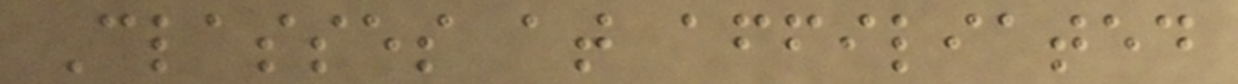Classes at affiliated
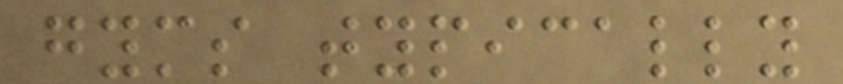gyms typically
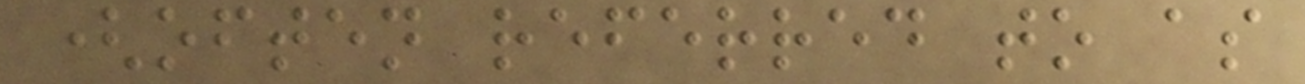(often referred to as
